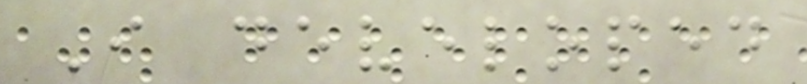I developed
